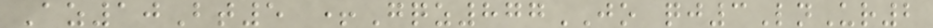Az10Bt5 +Gqz877JO qj3LnUr2
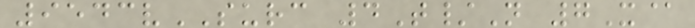9543vSURC 4T/N 7X@
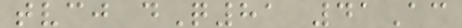tvcj dQ81 41Ac
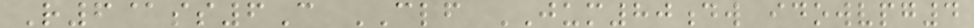R6@ss6C CLF JUM80dw idowvpg4
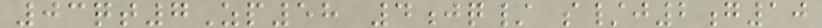03qt7Zp58 4jq/ s/j2g10
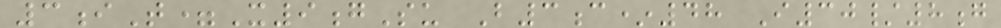3iT=X9gSu B3c*48 I30/8g
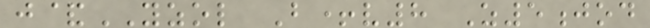j&YZOL B+v8 Z5jod
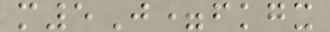m5J=fkgx
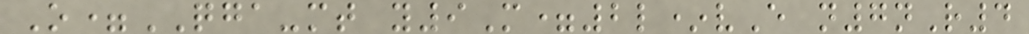O=QGA-mt y9M=2l*vE n7nR4
